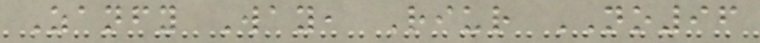Zanfy Way, Riur NO96
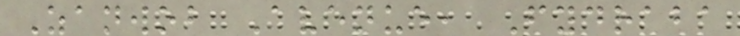Zanwob Avenue, Fydraba
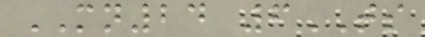MN24 6TS
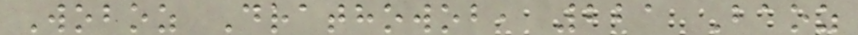Woboz Drathowob, 221 Baoz
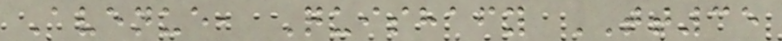Avenue, Quishafy TT35
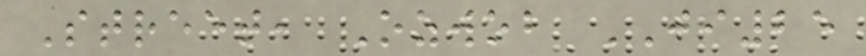Street, Ozwob JI25
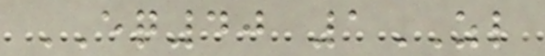EQ40 1ZL
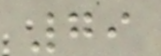79
